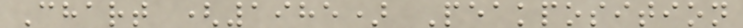Chart (1985) Peakposition
